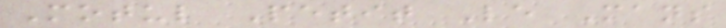Motul Petit Le Mans
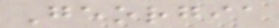Georgia
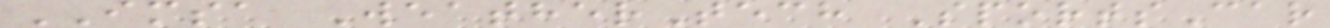IMSA WeatherTech SportsCar
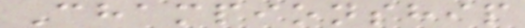Championship
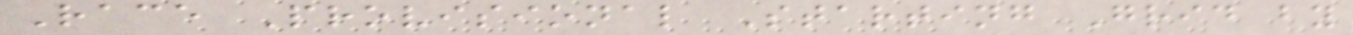Race Provisional Starting Grid by
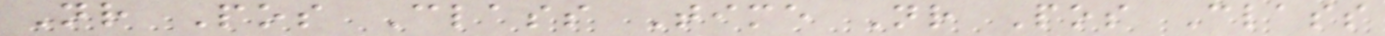Nr Pos Class Time Nr Pos Class
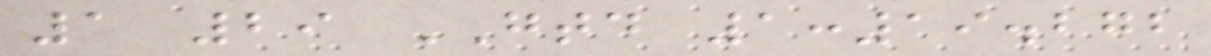1 29 GTD 1:19.272
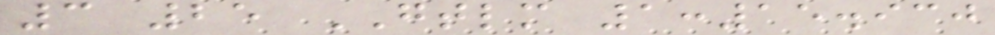3 25 GTLM 1:15.930
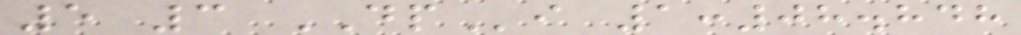5 3 DPi 1:08.848
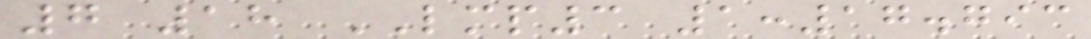7 18 LMP3 1:17.793
